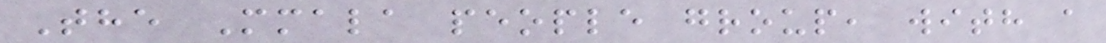The Mmala people group, with a
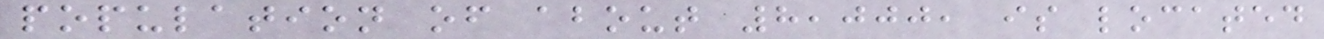population of about 8,000, is located
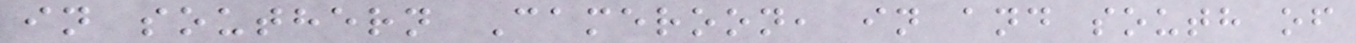in southern Cameroon, in and south of
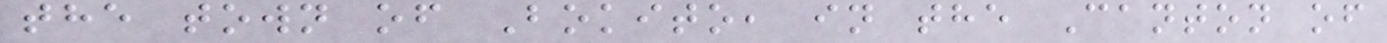the town of Bokito, in the Canton of
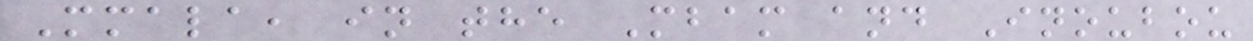Mmala, in the Mbam and Inoubou
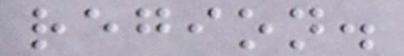region.
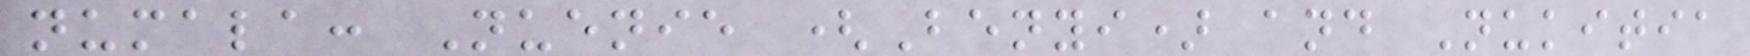numala: Nuenie (Benyi) and Nukitia
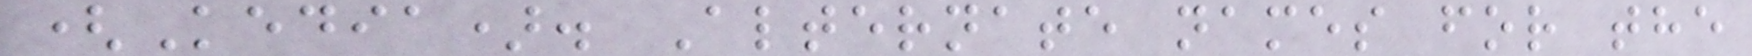(Kedia). Alternate names for the
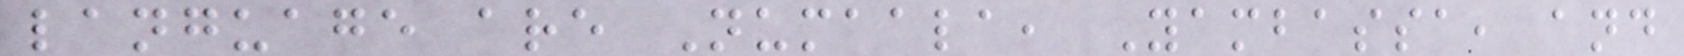language are Numaala, Yambassa, and
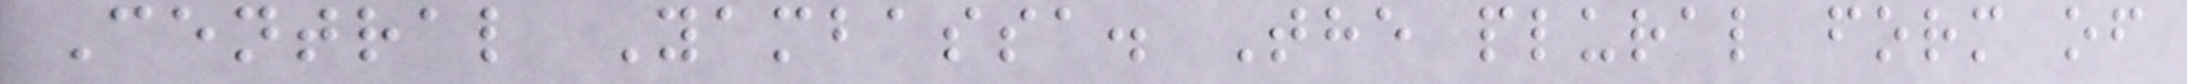Central Yambassa. The plural form of
